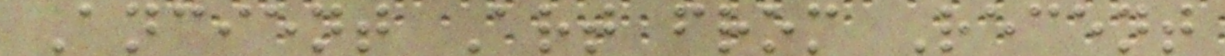Ancient Art from Recent
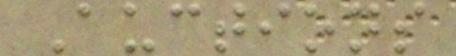Auctions
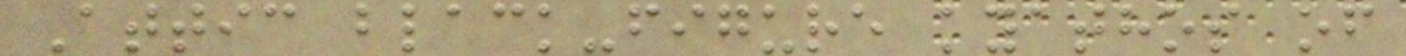Attic black-figure kyathos of
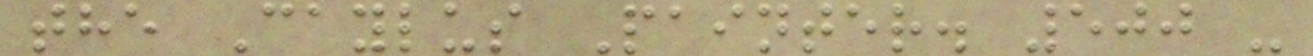the Caylus Painter. 500 -
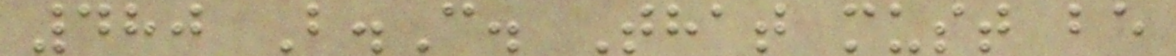480 B.C. That must be
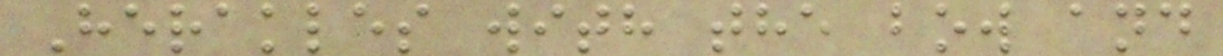Herakles with the bow and
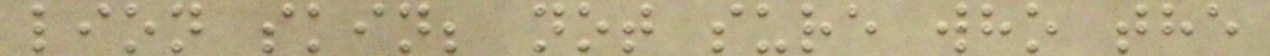lion skin; not sure who the
